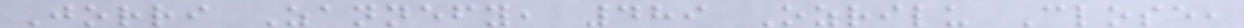Jorri Zannefy, 489 Ozrilu Close,
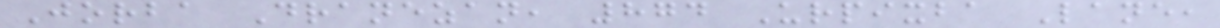Jorba Dranezan, 874 Urpixba Lane,
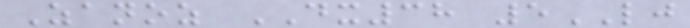Zanoz DX38 5LJ
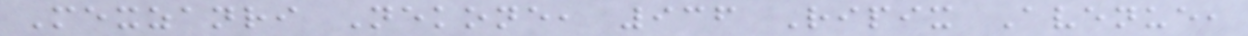Mexzanri Nekone, 936 Ripix Avenue,
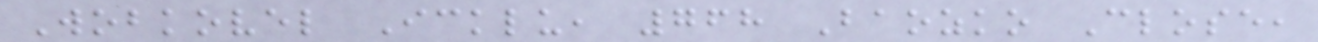Wobkovel Icklu, 768 Baozko Close,
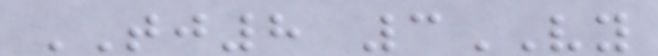TJ8 3VY
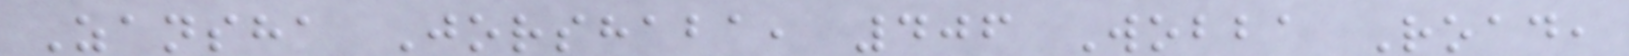Zansha Jorshaba, 406 Wobba Road,
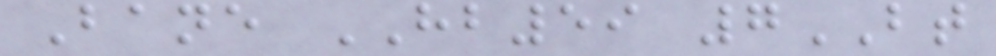Bane HB59 7BT
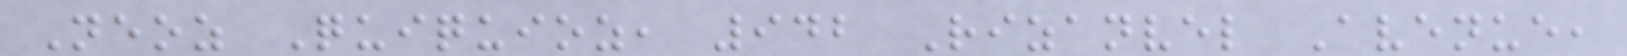Neoz Quiquioz, 942 Rizanvel Avenue,
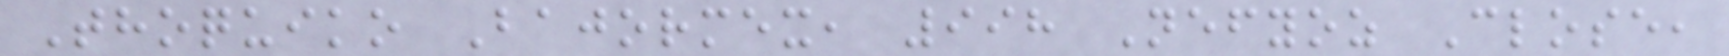Thoquiko Bajormex, 998 Nefyoz Close,
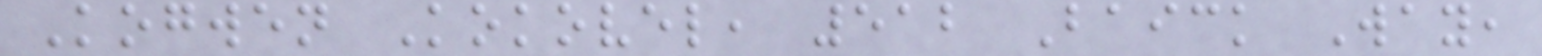Kogwen Kokovel, 512 Baick Way,
